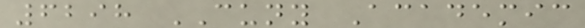6298 CUNY Academic
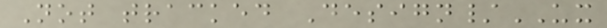Not tracked Design/UX
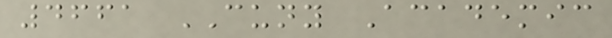4661 CUNY Academic
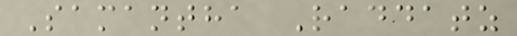Samantha Raddatz
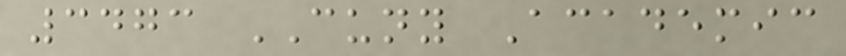3473 CUNY Academic
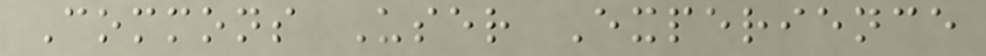Commons User Experience
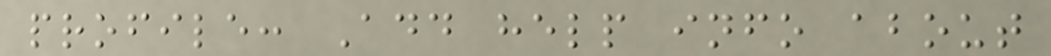profile: Add help info about
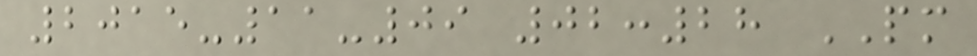2015-11-09 02:28 PM
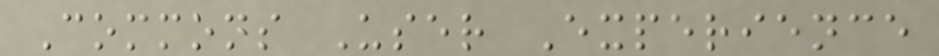Commons User Experience
